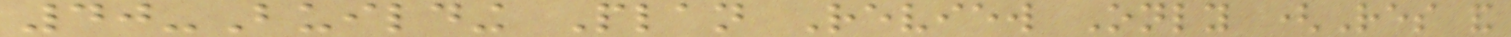40-Building Plan Review Only (Res and
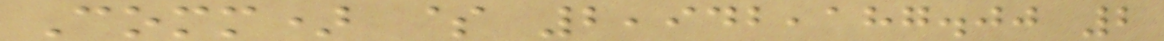Comm) $ 2,942,187.00 2
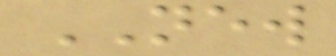NEW
